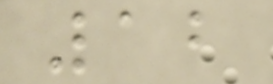12
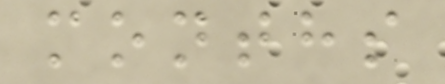months
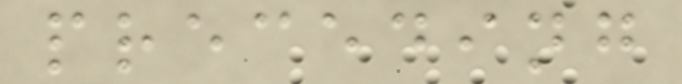preceding
